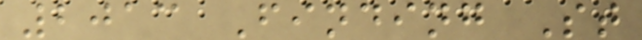2013 Finding St
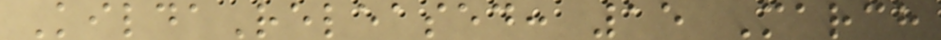KildaReleased: 15 March
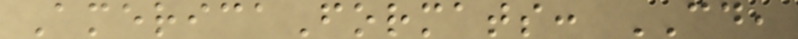AmericaFormats: CD,
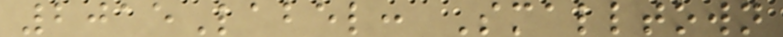2015Label: Smalltown
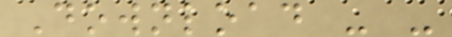Download - -
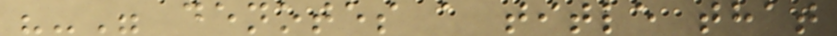"-" denotes a title that
